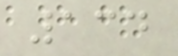134
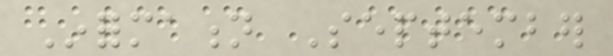Information September
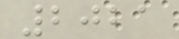2021
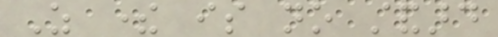As there is no standard
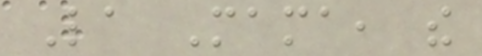La Mama, the
